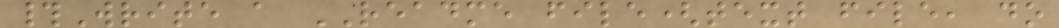#Write a README file(text file, do
